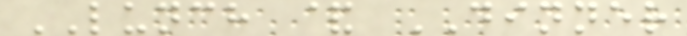LUNCH & DINNER
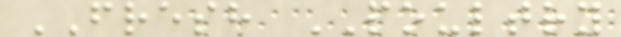FRESH POULTRY
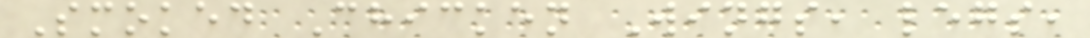Smoked Chicken Wings, legs,
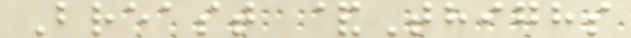Breast &Thighs
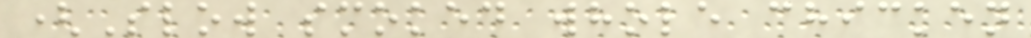(Slow smoked whole chicken
